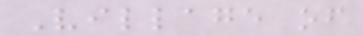Village of
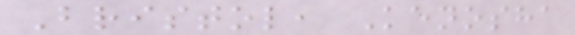Bristol, Kenosha
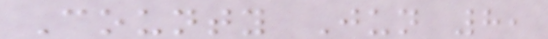County Jun 8,
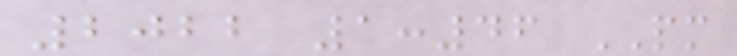2022 1:46 PM
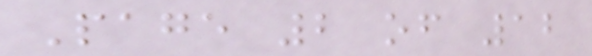Page 2 of 12
